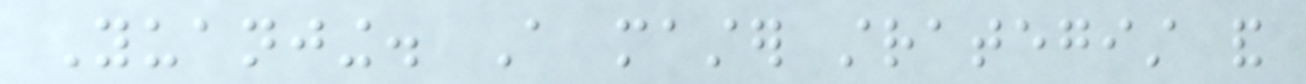Yuanjing. A master strategist and
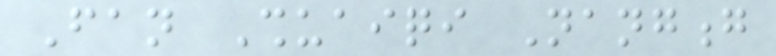Fan Shuaiqi Nangong
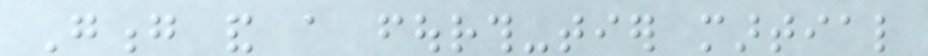Gong and a fourth-tier martial
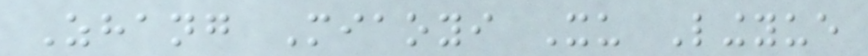Zhang Miaoyi Xu Lingyue
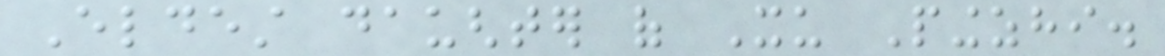Eldest daughter of Xu Pingzhi.
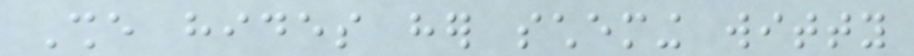She hides her scheming witty
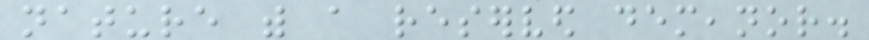nature with a reserved demeanor.
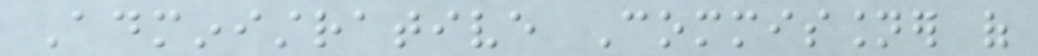Administrative Commissioner of
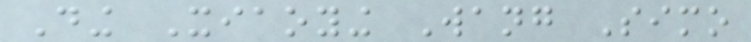Ding Xiaoying Wang Simo
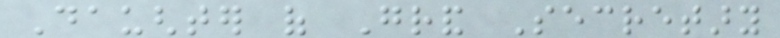Daughter of Grand Secretary
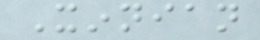Xinnian
